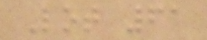Lot 61
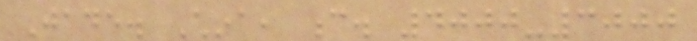Jade. China, c. 4000-3000
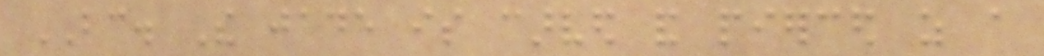BC. The jade is carved and pierced as a
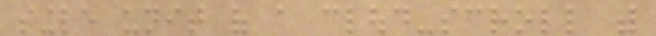single unit of a cloud-scroll with
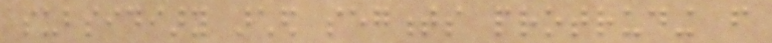subsidiary arched segments protruding from
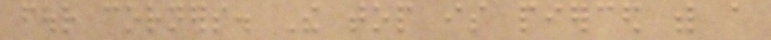four corners. The top is pierced with a
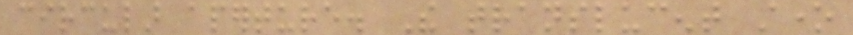circular aperture. The translucent stone
